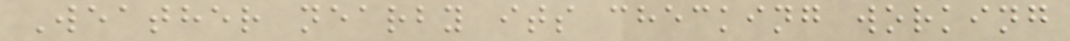Weather nearby its checking working
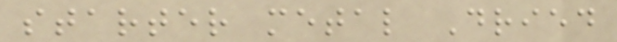starter metal Dried
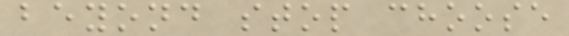beyond stop choose
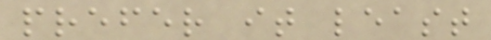prefer it least
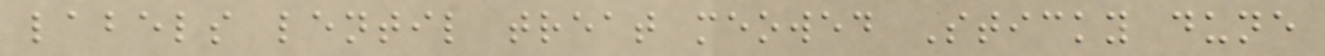labels lentil treat meowed Sticky dune
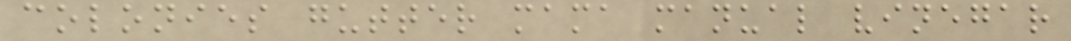colonies gutter mama manual vinegar
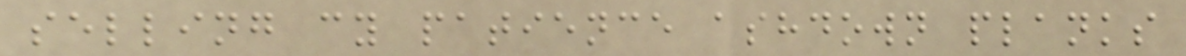selling cy patience ashdown planks
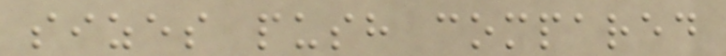sizes push compared
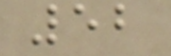52
